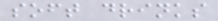soft drinks
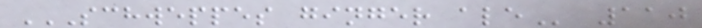SCHWEPPES GINGER ALE 110
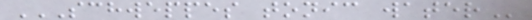SCHWEPPES TONIC WATER
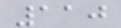110
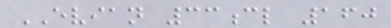EVIAN 33cl 160
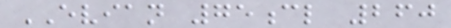EVIAN 75cl 260
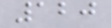120
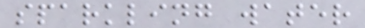sparkling water
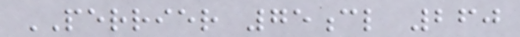PERRIER 75cl 260
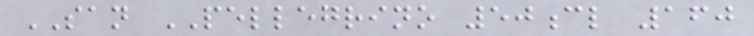SAN PELLEGRINO 50cl 160
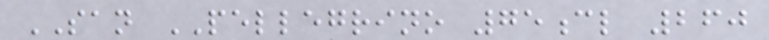SAN PELLEGRINO 75cl 260
